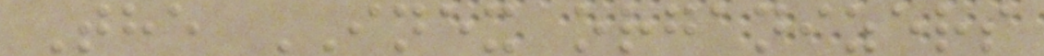The INEX organizers
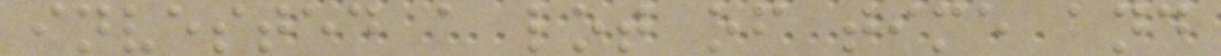invested a lot of time and
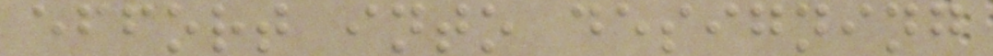effort into designing
